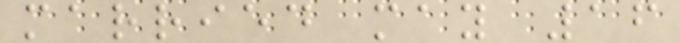married may 16
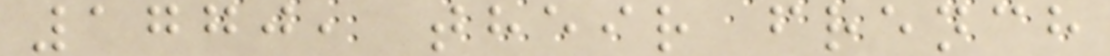1770, their french
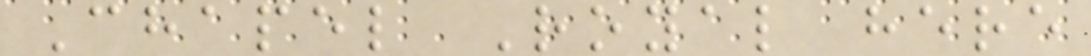Chapel Royal here
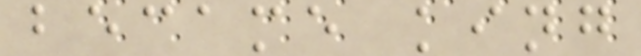became king
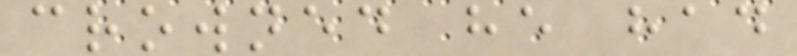crowned he had
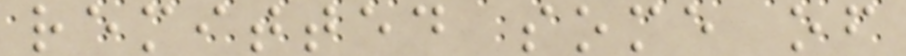remitted some of
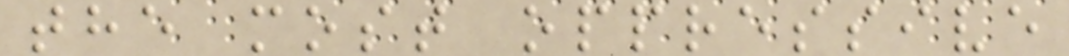the most oppressive
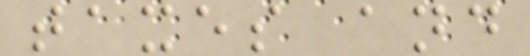taxes and
